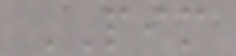PIM
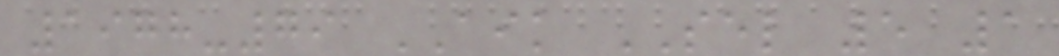1978-79 AIK SEL 5 1
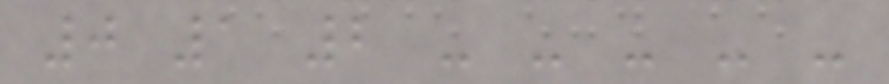0 1 2 - - - - -
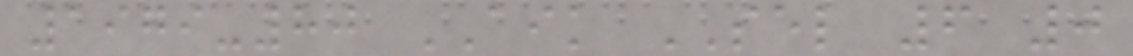1979-80 AIK SEL 6 0
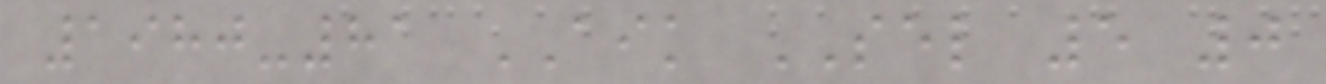1980-81 AIK SEL 5 0
